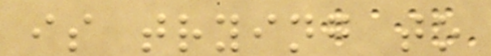is trying to
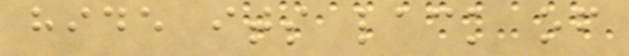hide its lack of
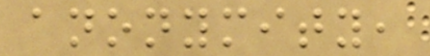anonymity,
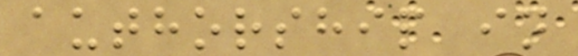authorship in
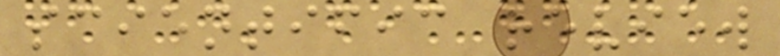scientific review
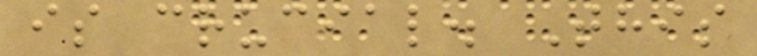is crucial. This
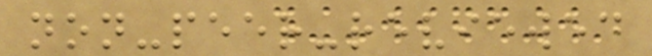non-peer-reviewed
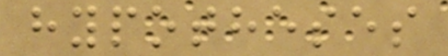hypotheses
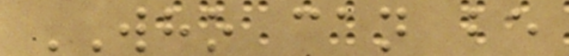WHO can be
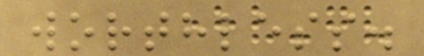worthless.
